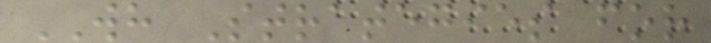WH Strategies for
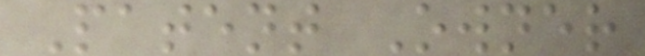Patent Owner
